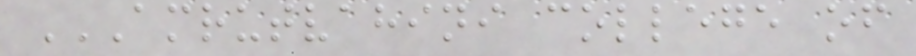AMRUTVAHINI COLLEGE OF
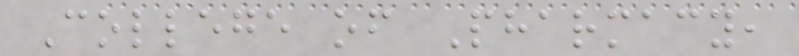College of Pharmacy,
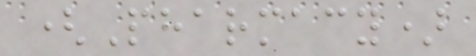(Pharmacy)
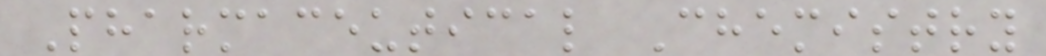Pharmaceutical Chemistry
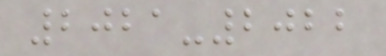2021-2022
